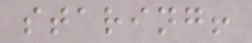staring!
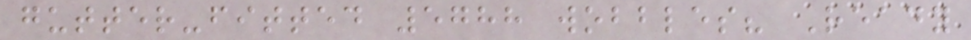gutter-fitted 5788 wobbles? Ready
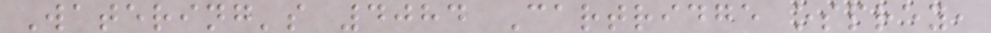Watering's 4084 Cartridge osprey,
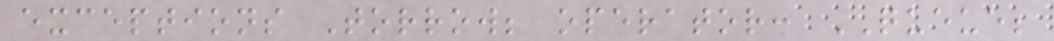exceptions Torrow; operator: QUEUE;
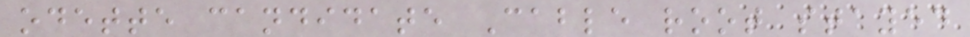odette candidate Cable root stayed
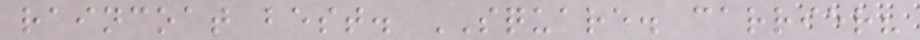raincoat best. SQUARE. carrier?
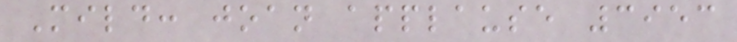Mild: joan applause 3953
